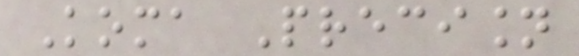Koma Precision
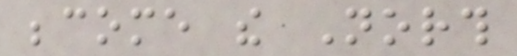become the North
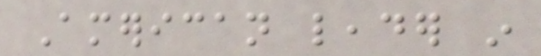American leader in
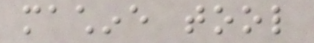machine tool
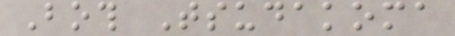Both Tsudakoma
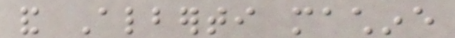and Alberti machine
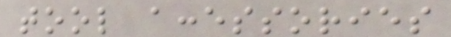tool accessories
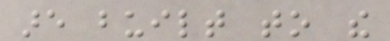are built to the
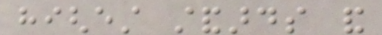highest standards and
